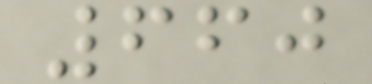660
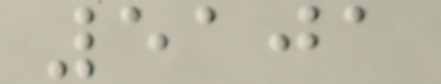5101
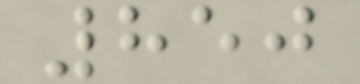850
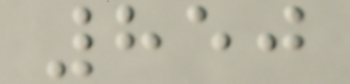850
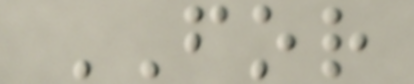FOR
